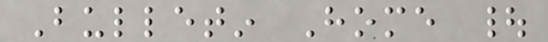Bulletin Home |
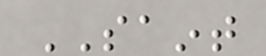SAINT
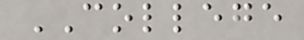COLLEGE
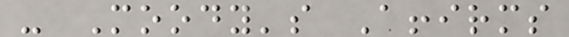- Moody's Affirms
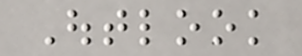Outlook
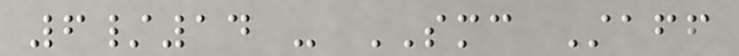6/14 - SMC Staff
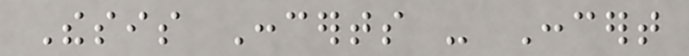Thesis Concerts - Concert
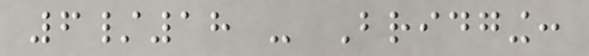6/18 - Bridging:
